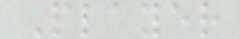Player
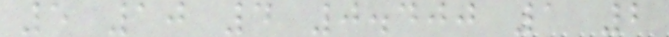5 10 4 0.400 1 2
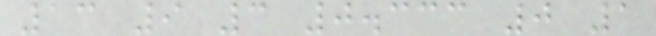13 9 3 0.333 0 1
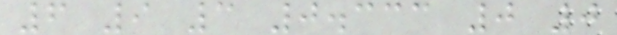6 9 3 0.333 0 0
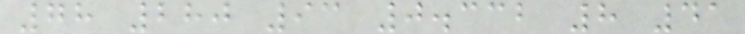78 280 93 0.332 8 41
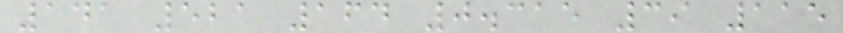141 521 164 0.315 39 115
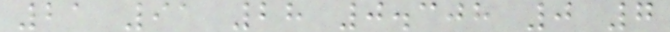21 91 28 0.308 0 7
